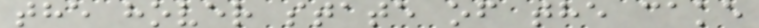the hover state of the cake
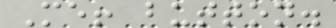Me! button.
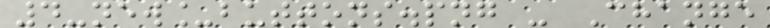4-new_buttons.png - Change
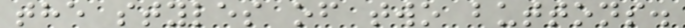the styles of two buttons.
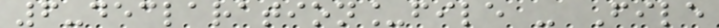6-declaration_file - File
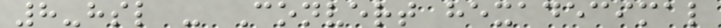8-hsl - Convert hexadecimal
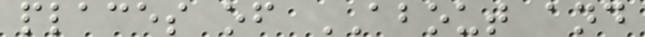places of ABOUT and
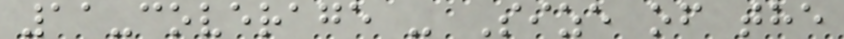11-coverage - Size of the
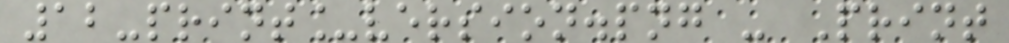12-print_version.png - Print
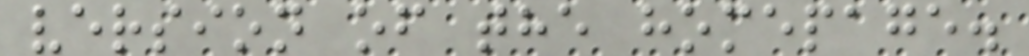version of the homepage.
